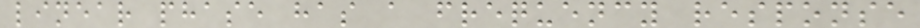linear phase has a frequency response
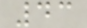43
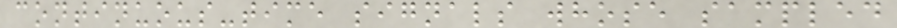continuous-time signals whose sampled
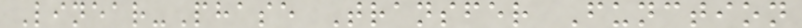Linear-Phase Transfer Function
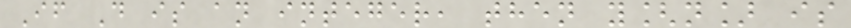If D is an integer, then y[n] is
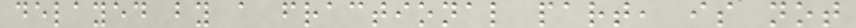delayed by a fractional part, is not
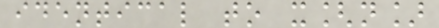identical to x[n]
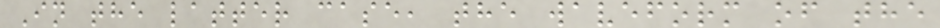In the latter case, the waveform of the
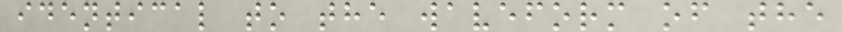identical to the waveform of the
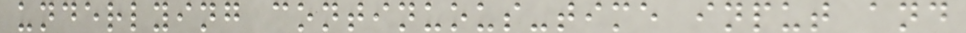underlying continuous-time input and
